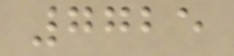7725
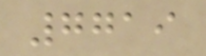7719
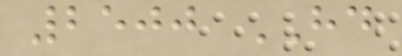2500 HD
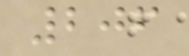206
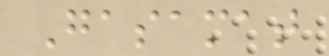Gasamat
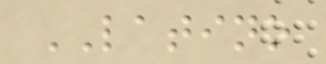LATINO
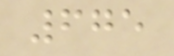675
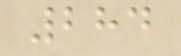284
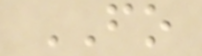FO
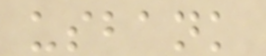usbank
